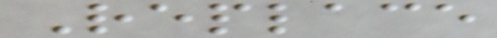Replace
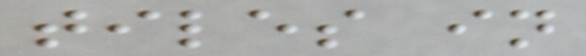tiles in
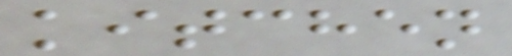kitchen
